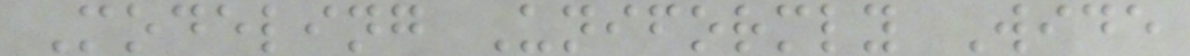Modeling Uniformly Wide
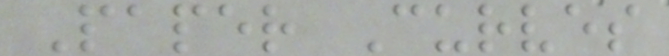Paper Curves
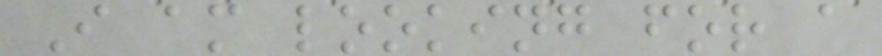I am looking for a
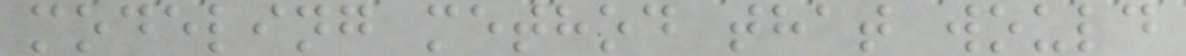modeling method that would
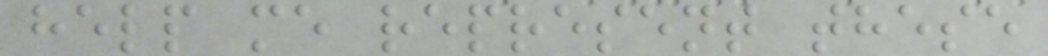help me represent these
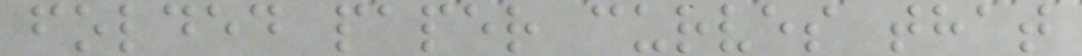folded paper curves that
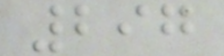297
